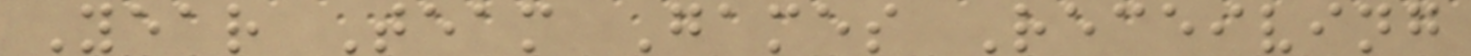Year Team Games Receiving
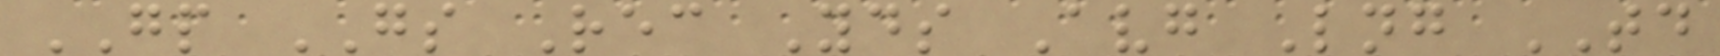GP GS Rec Yds Avg Lng TD
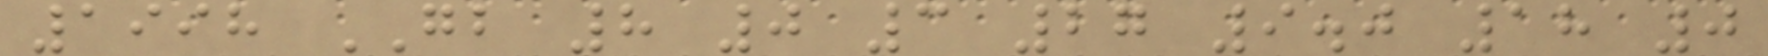1998 GB 8 0 3 27 9.0 18 0
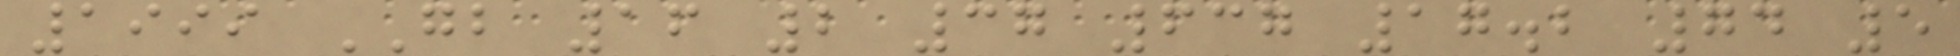1999 GB 16 2 37 637 17.2 74 5
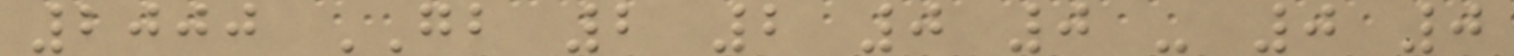2000 GB 2 2 0 0 - 0 0
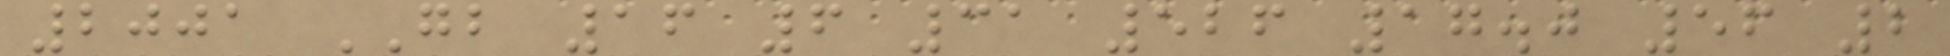2001 GB 16 6 31 526 17.0 56 2
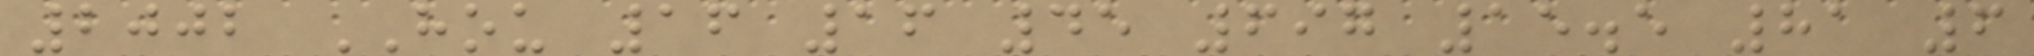2002 HOU 16 16 45 697 15.5 81 6
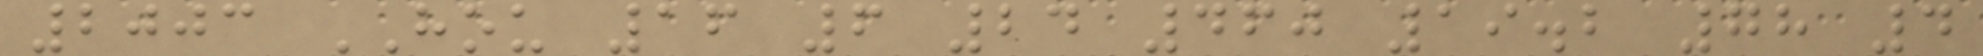2003 HOU 16 6 24 460 19.2 78 4
